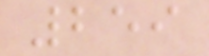259
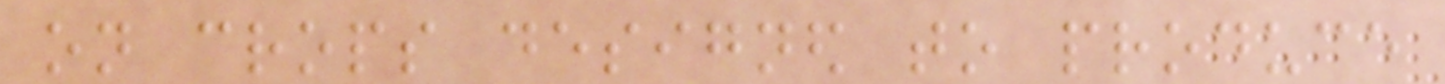on crops designed to produce
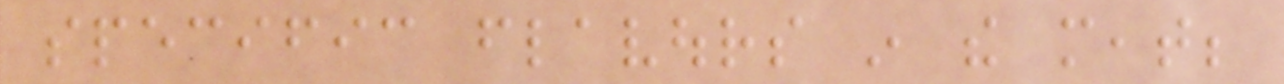specific flavours in the meat;
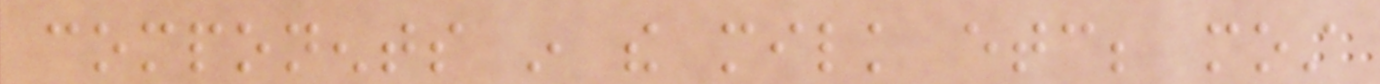components in the milk etc; most
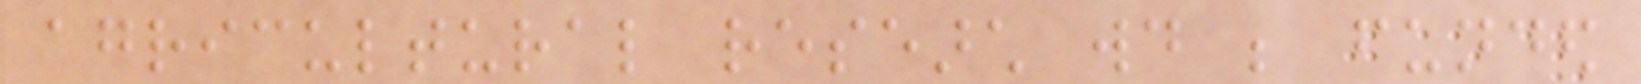agricultural research would be funded
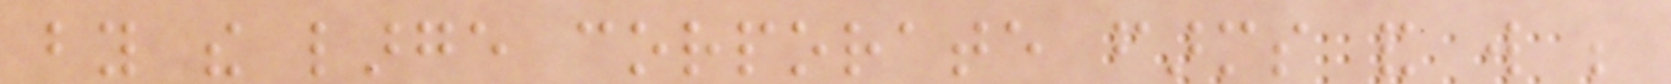by the large corporate farms and will be
